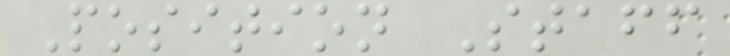Position Staff
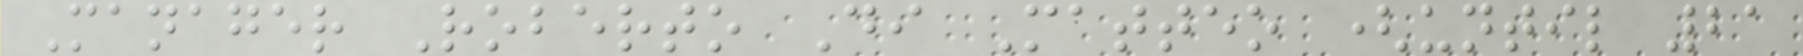Manager Roberto Di Matteo (until 21
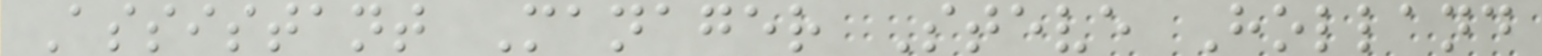Assistant Manager Steve Holland
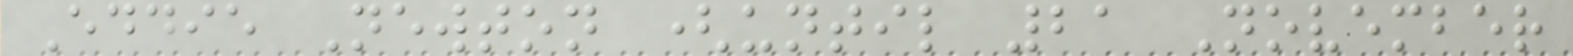Eddie Newton (until 21 November
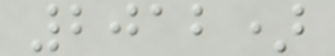2012)
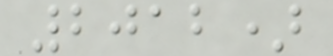2012)
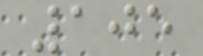105
